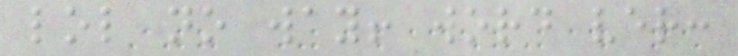lol no way! word ver:
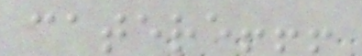catere!!!
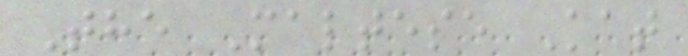The Maltese Kat
